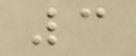3
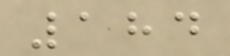184
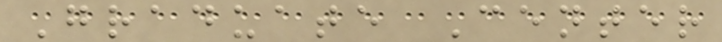Graduate Center
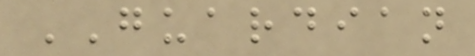GUARDIAN
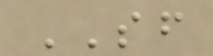SF
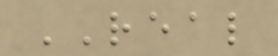REAL
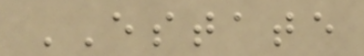ESTATE
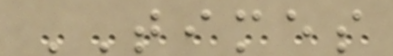TIMES
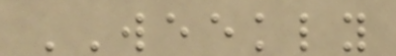WEEKLY
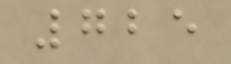725
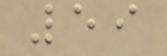59
